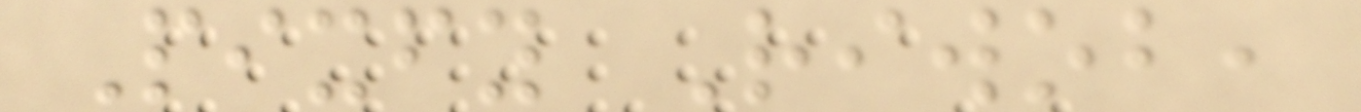Pixfy Riwob,
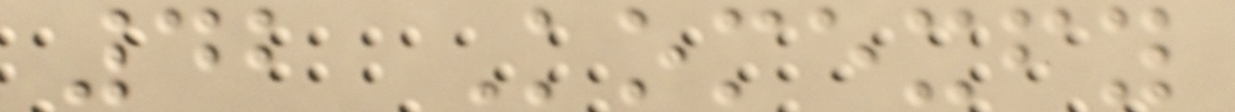42 Komexfy
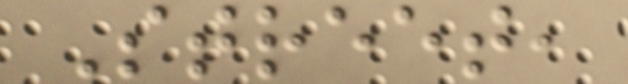Street,
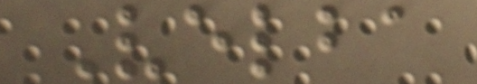Velba
